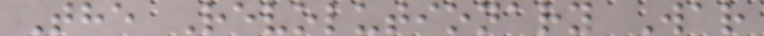The Revolutionary War
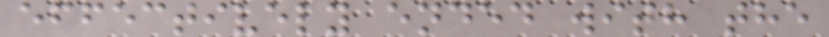effectively ended with the
